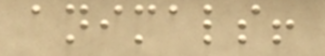animals!
